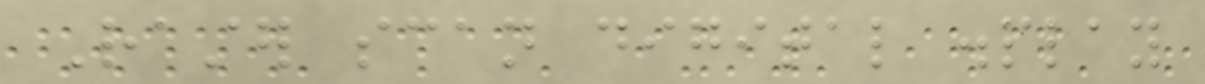Raster scan digital display
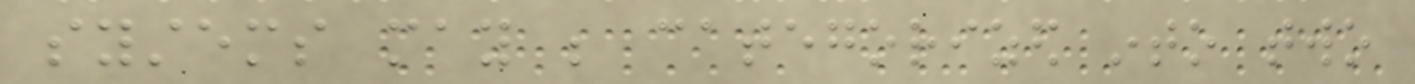systems may be categorized into two
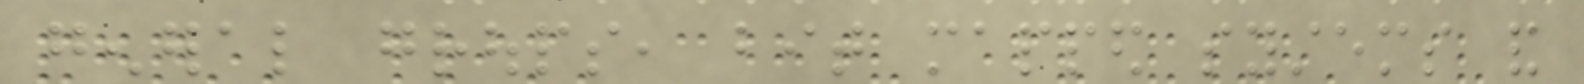general groups, bit mapped systems and
